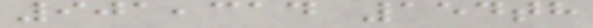901,314 154th
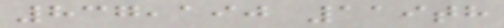837,190 119th
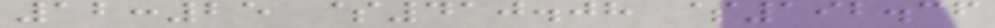12:25 $410.08 $192.36
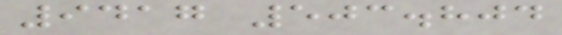9417 503.804
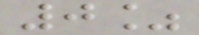0%
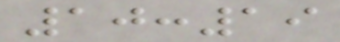10:19
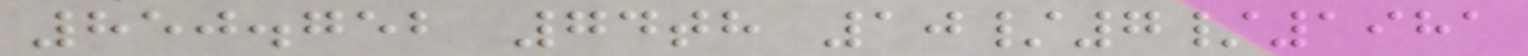850.752 74th 10/7/1981
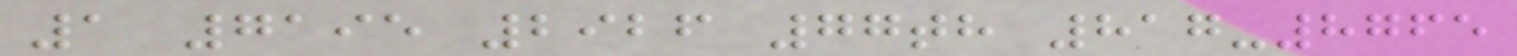1 7195 2926 77th 817-8765
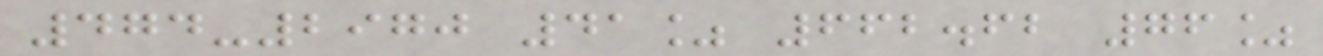474-2970 41% 662.62 76%
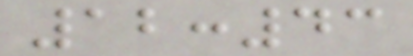12:43
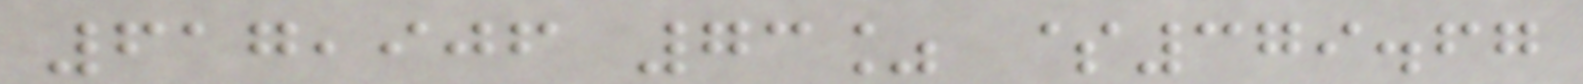617,906 73% $379.67
